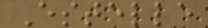Estelle
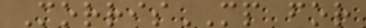MorrisMP for
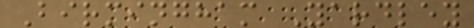Birmingham Yardley
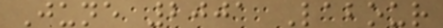June 2001 Labour
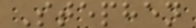Stephen
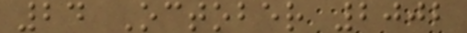24 October 2002
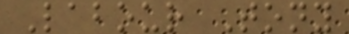Labour Tony
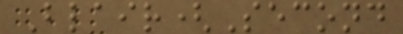Blair(Second
